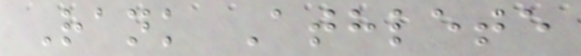Rank Athlete
